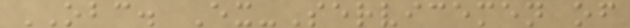OBC. Ex-Servicemen of
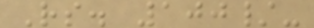Rs. 100/-
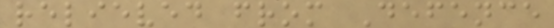relieved from Defence
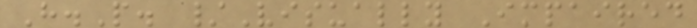H.P. /Visually Impaired
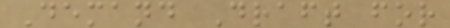Demand Draft for
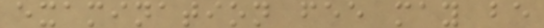examination fee may be
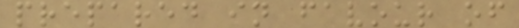prepared in favour of
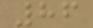86
